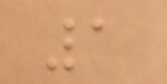1
